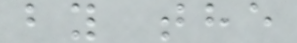by the
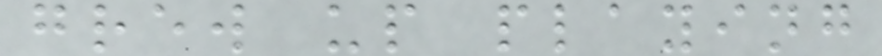grew up playing
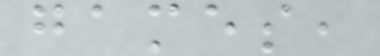games,
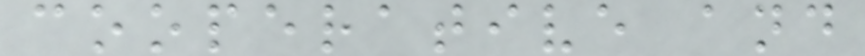cooperative and
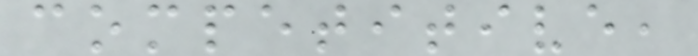competitive,
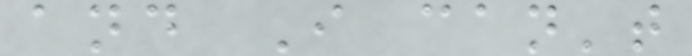and I can't
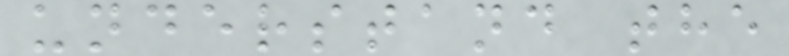understand the
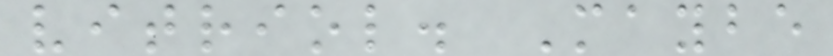vitriol. Maybe
